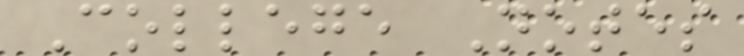College Notes
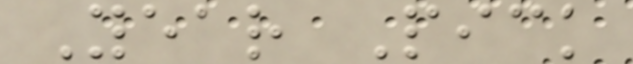Year Pick
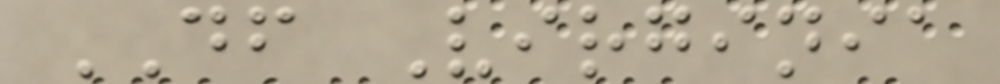DF Virginia
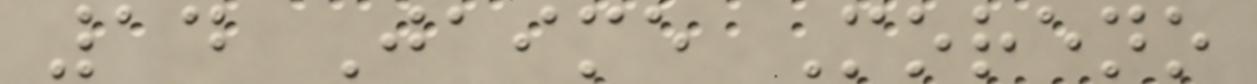14 Jaime Moreno
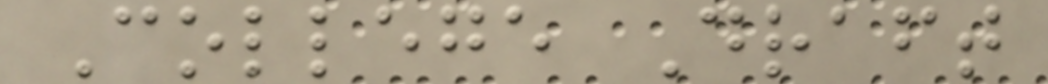College Draft
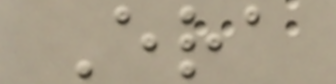Era
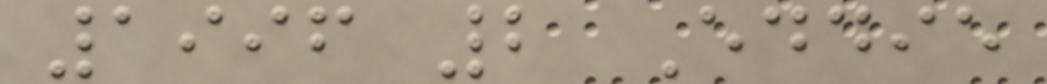1996 2 Eddie
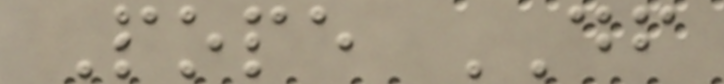Pope DF
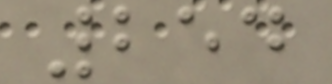254
